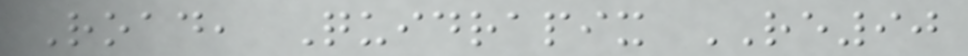Road, Quidrapix RE90
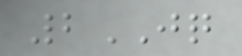2JQ
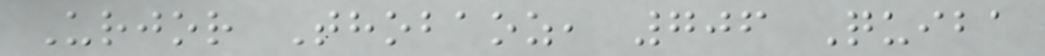Urjor Thobaoz, 706 Quiba
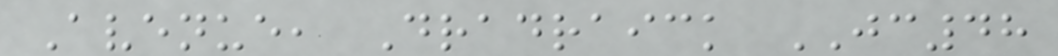Avenue, Dradraick JC48
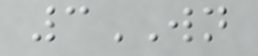3WN
